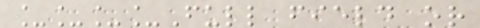____Full field or
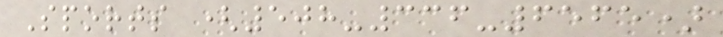Sports (508-336-6565)
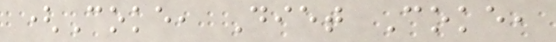(Coke, Diet Coke,
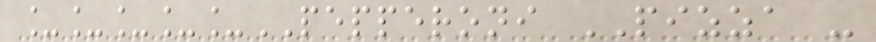_____PEPPERONI PIZZA -
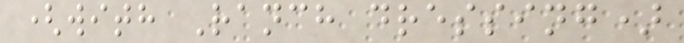(with Ranch dressing)
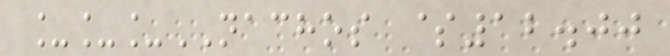___NACHOS $12.00
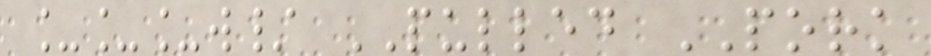___w/ PULLED PORK
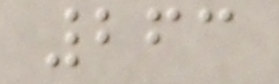263
